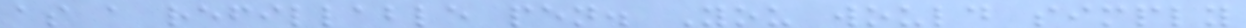as a refillable pen. You would simply
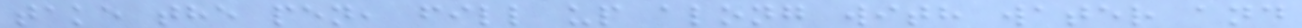take the pen, fill up along with water and
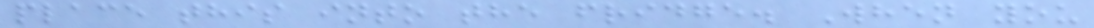place this into the fridge. When you
